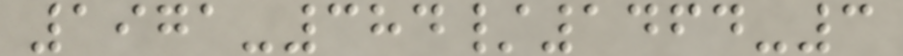1971-384/1464-3
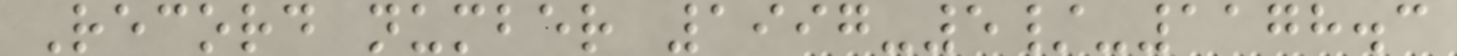Record number 1997-5/-1178.3
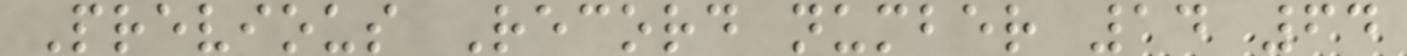Previous Record number 14 64
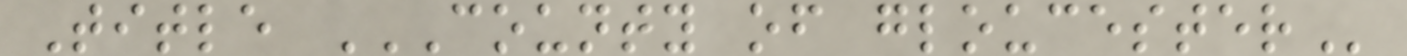Title COUNTY OF GLOUCESTER
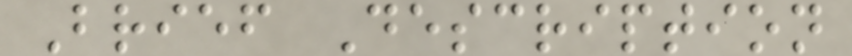Brief Description
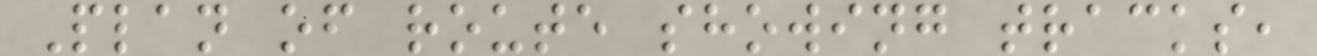Plan of route showing tracks,
